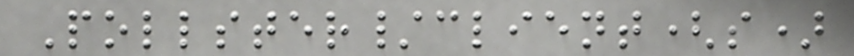Pollster/client(s)
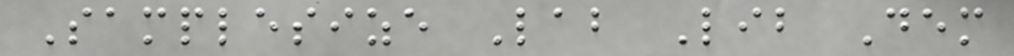Samplesize Lab Lib Dem
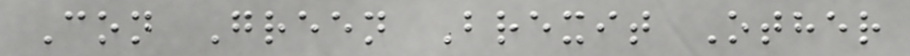Con Green Brexit Other
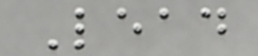Lead
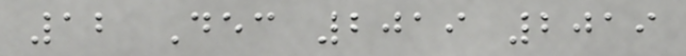12 Dec 2019 2019
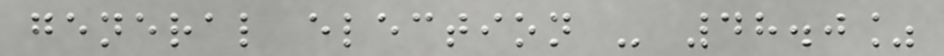general election - 48.0%
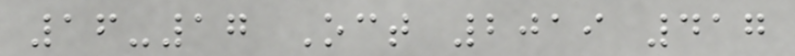16-17 Oct 2019 417
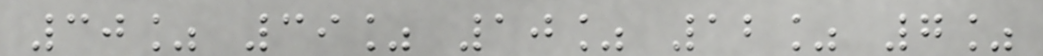30% 39% 10% 12% 7%
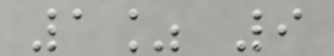1% 9
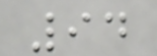94
